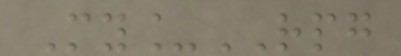My_RPG
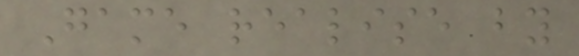Game realise by
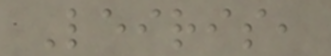Leiris,
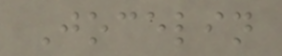Jocelin
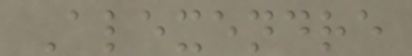Alexendre
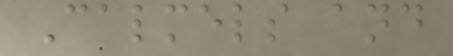Calmels and
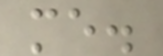me.
